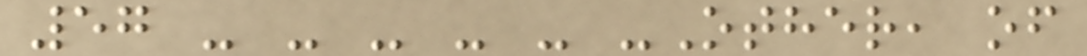57 - - - - - -Other, of
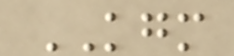KGM
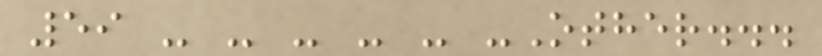59 - - - - - -Other...
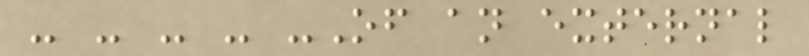- - - - -Of an external
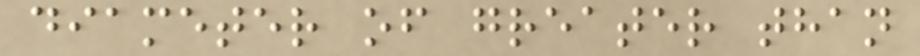diameter of greater than
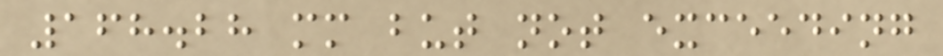168.28 mm but not exceeding
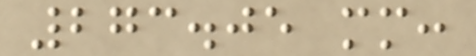273.05 mm:
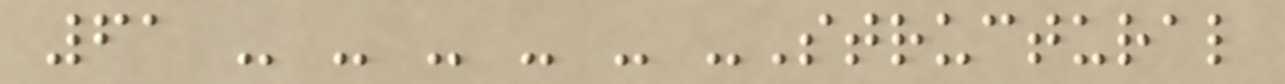61 - - - - - -Structural
